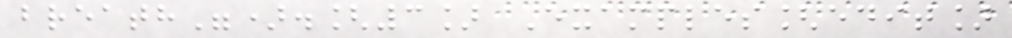breath").[3] Examples[edit]
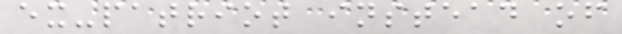ex-patriot instead of
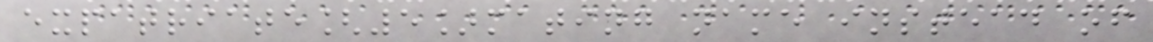expatriate[5]mating name instead of
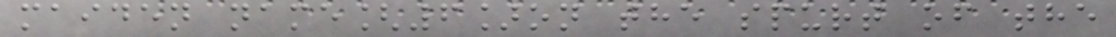maiden name[6]on the spurt of the
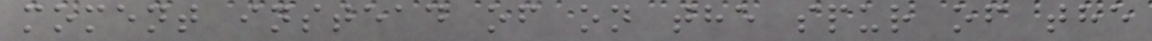moment instead of on the spur of the
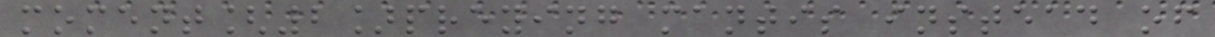moment[2]preying mantis instead of
